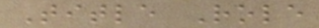Title Role
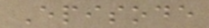Episode
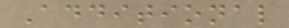Additional
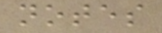notes
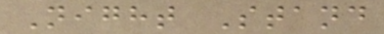Night Stand
